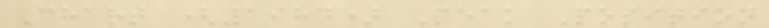Chart (1984) Peak Position
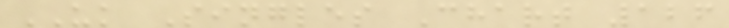UK Singles Chart 126
